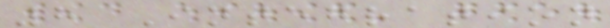8 Integration
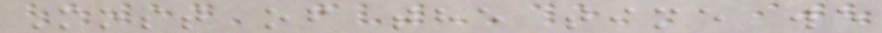Most of the time we
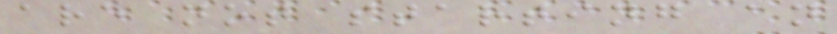are not starting an
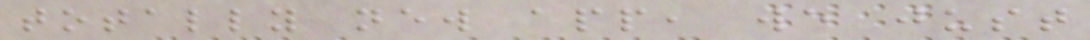totally new app, we just
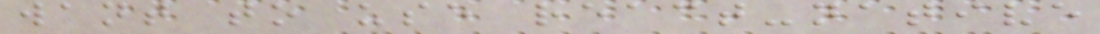want to use react-native
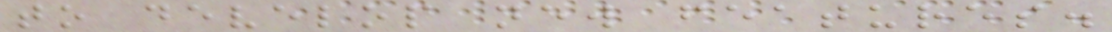to develop new features.
